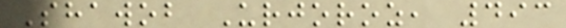Shawob Urjoroz, 493
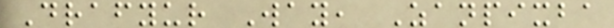Drafyur Way, Zanpixba
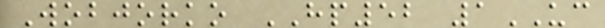Wobjorko HP52 1UC
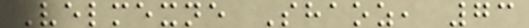Velmexne Shaoz, 73
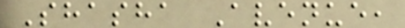Shasha Avenue,
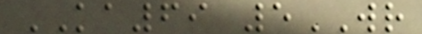KA69 5WR
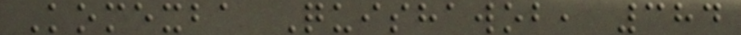Komexba Quishawob, 384
